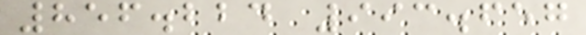856.224 993.657
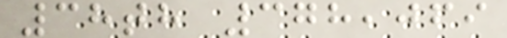38th 378,069
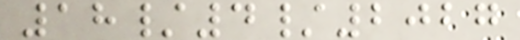18/4/2027
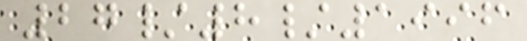27/8/1996
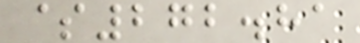$272.81
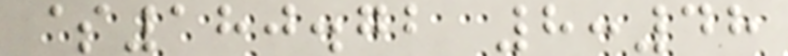$180.72 8:48
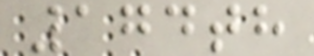174th
